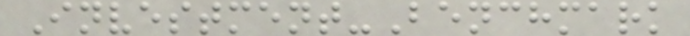Investment-Benchmark
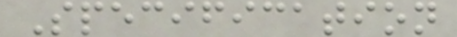Specification
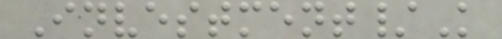Investment/K
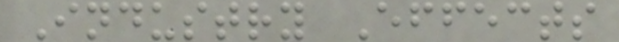Industry Effects
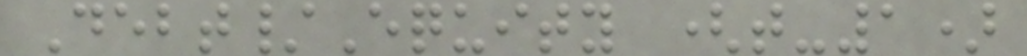Debt/Equity (t-1)
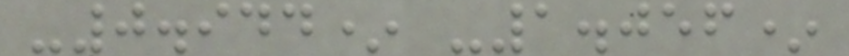-0.944* -1.056*
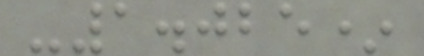-1.025*
